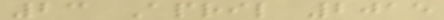23 April 2015
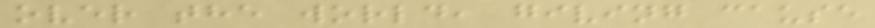over the world, giving cause
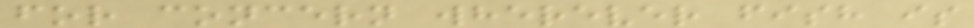for concern wherever fish is
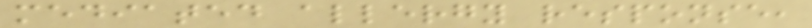mediated allergy response,
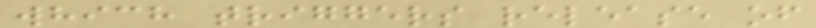which triggers release of
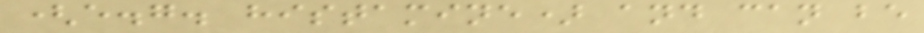(e.g. histamine) and can be
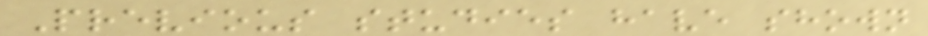Previous studies have shown
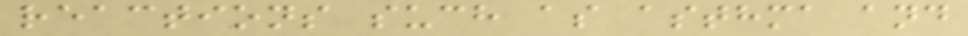reactions such as asthma and
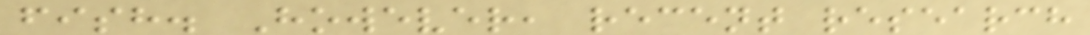fish. However, recent research
